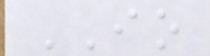IO
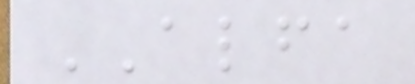ALFA
